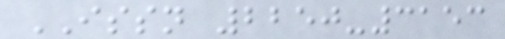ISSN 2250-3153
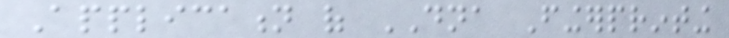Application of DNA Fingerprinting
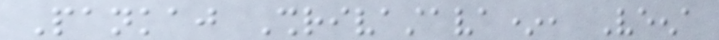Pankaj Shrivastava*, Veena
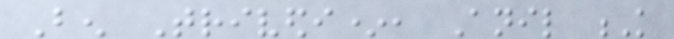Ben Trivedi*, Anil K
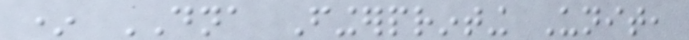* DNA Fingerprinting Unit,
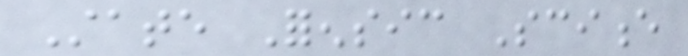State Forensic Science
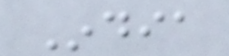India
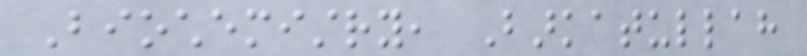Biochemistry, Barkatullah
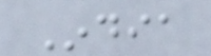India
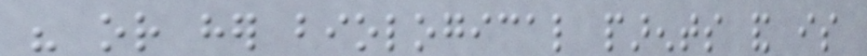his or her biological parents and is
